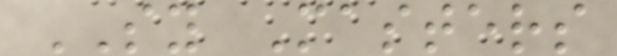SY Masters
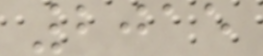2015
